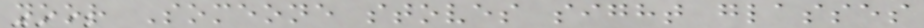noor Someone stoves sight glasses
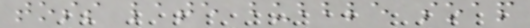toss late bubble soap
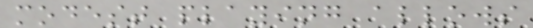modest playing allows
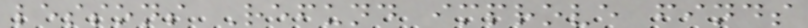lessons Refund improve finds
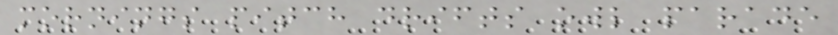mornings pitch drifts owl parade
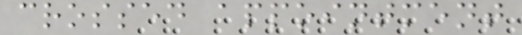crossed appointment
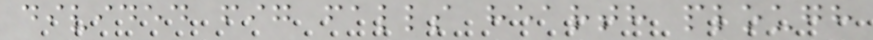divided fig falls hearth plough
